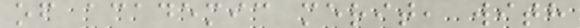of academic merit, with
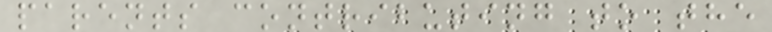parents contributing to the
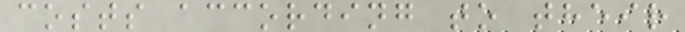costs according to their
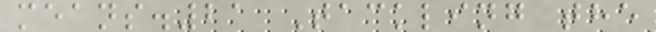means.21 Tackling the
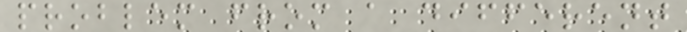problem from a different
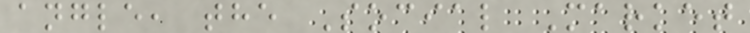angle, the Social Market
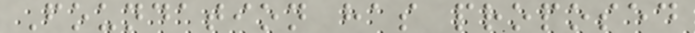Foundation has proposed
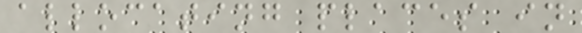allocating places in
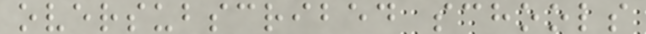oversubscribed schools
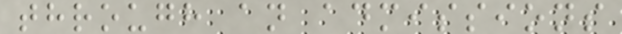through an admissions
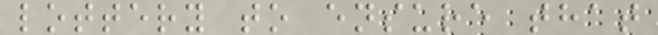lottery to ensure that
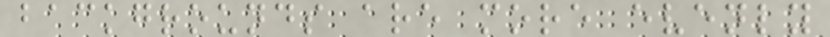backgrounds are more evenly
